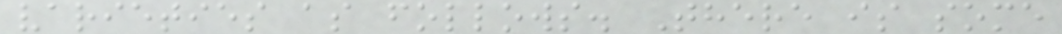varieties as follows. There is some
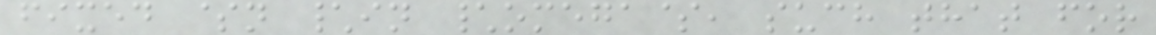fixed $n \in \omega$, such that for
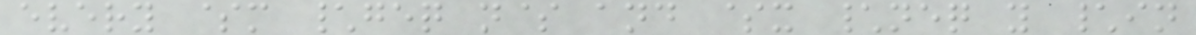every $m \geq n$ and $x \neq y \in
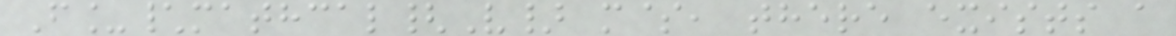F_\mathcal{V} m$, there exists a
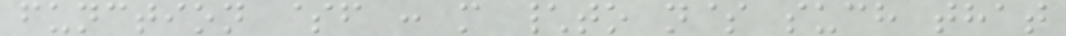function $f : m \to n$ such that
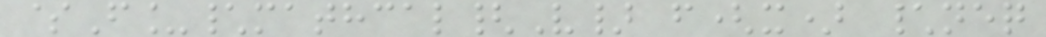$F_\mathcal{V} f(x) \neq
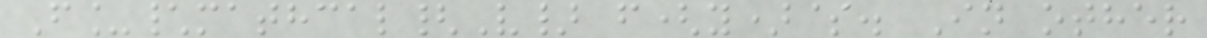F_\mathcal{V} f(y)$. In other
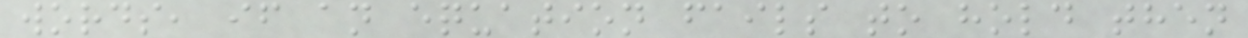words, if an equation fails to hold then
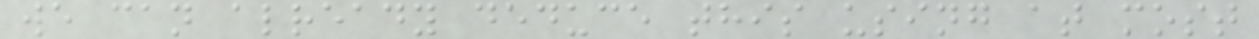we can already deduce this using at most
